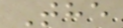The
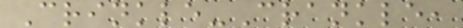Crinkle-Crankle,
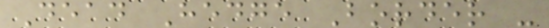Dead Hedge Border -
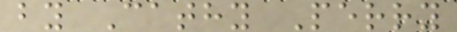by Cathy Perry
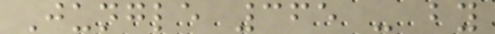Jungle 365 - by
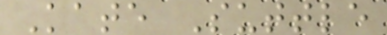Kate Suttle
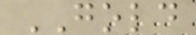GOLD
